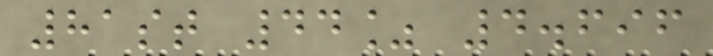81st 44% 4.696
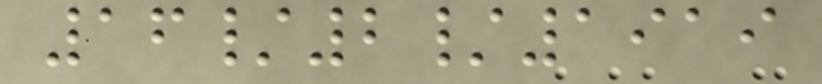16/2/1919
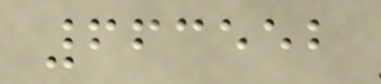663552
